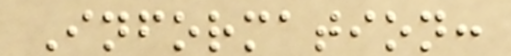Information:
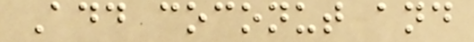Add coconut and
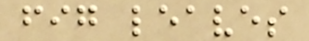fig leaves
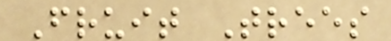Fruit Trees
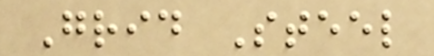Grid Steel
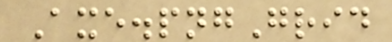Axe.pngGrid
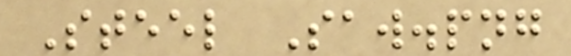Steel Saw.png
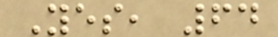Yes, 64
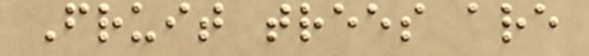Fruit trees are
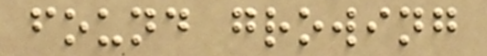found growing
